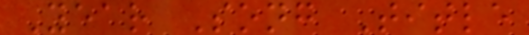Year Song Title
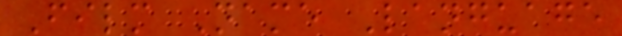Film Name Language
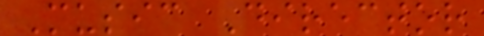Music Director
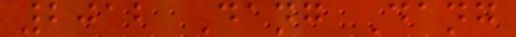2012 Dang Dang
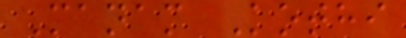Manam Kothi
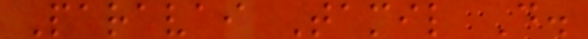Paravai Tamil D.
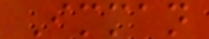Imman
